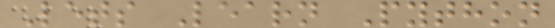Lets Learn Python
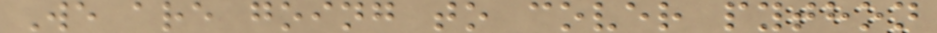We are going to cover python
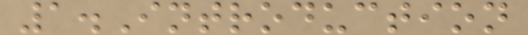1.Introduction
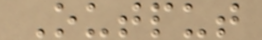Output
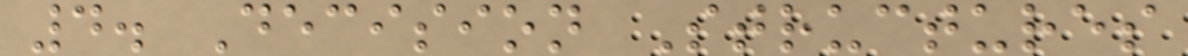4. Decision Structures
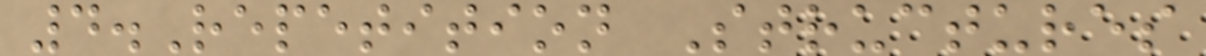4.Repetition Structures
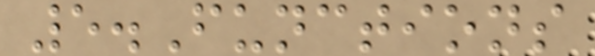5.Functions
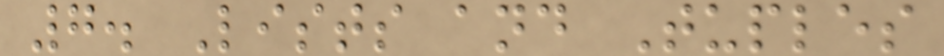7. Lists and Tuples
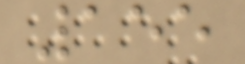155
